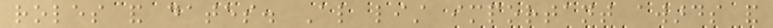roles and dates. Also list important awards and
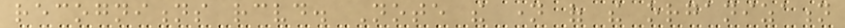recognitions received. Note the name of the organization
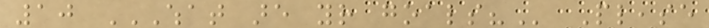10 WHAT ARE YOUR GOALS? Please
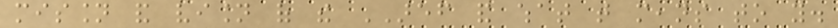mission and vision of the AREF and what that means to you.
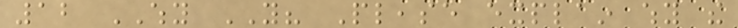12 WHY YOU? Please explain why the
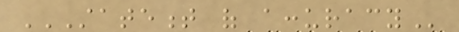STATEMENT OF ACCURACY
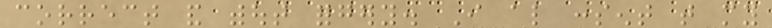correct and without forgery. I also consent that my
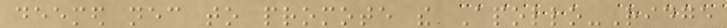deemed necessary to promote the Apollo-Ridge
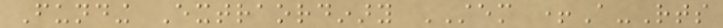Funding Extraordinary STEM +A-Rts
